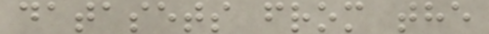datasets from the
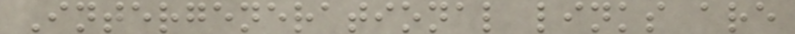Intergenerational links are
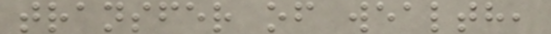transfer of wealth,
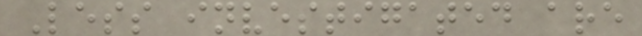Less investigated are
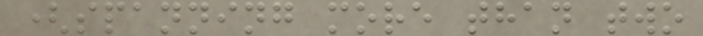(spanning more than two
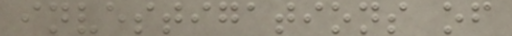investigations of
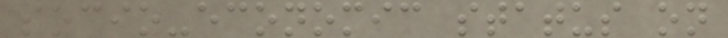socio-economic status on
